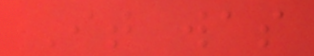It was
